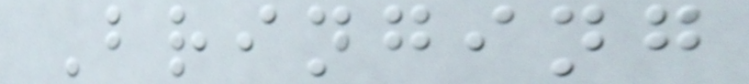Bringing
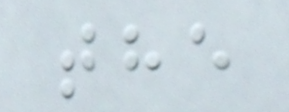the
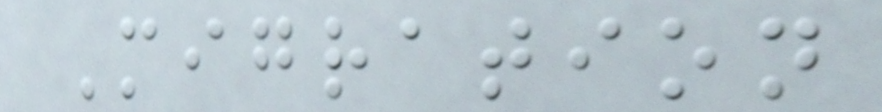Migration
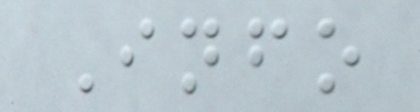Info
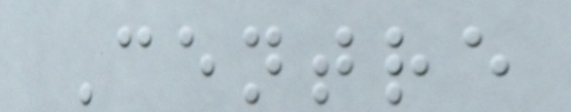Centre
